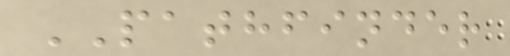PATHFINDER
